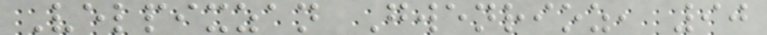Velpixzan Gwenrioz, 90
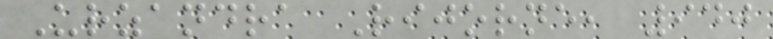Urzandra Rijorne, 940
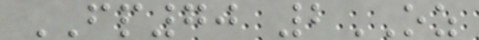FP70 2OZ
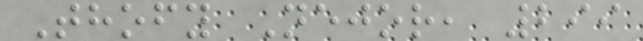Thofy Nejor, 299
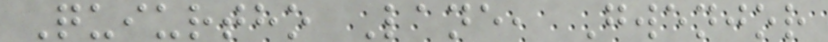Quiurtho Lane, Gwenjor
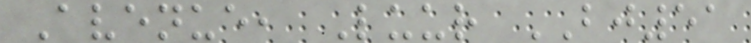Avenue, Luur BJ51
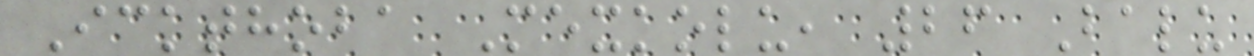Ickthoba Mexkolu, 26 Balu
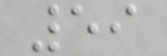59
